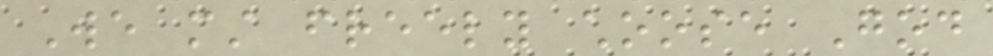We must freely choose God
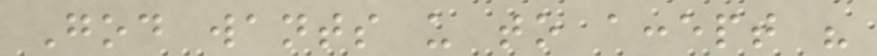God wants us to accept his
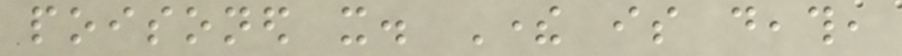poisoned it. There is death,
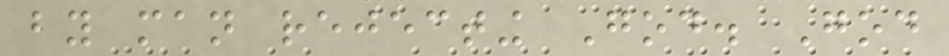by man rejecting God. God
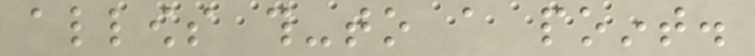allows this-to a point.
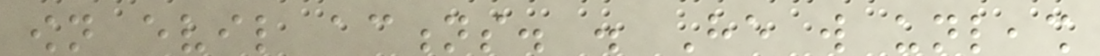own evil actions. . He will unleash
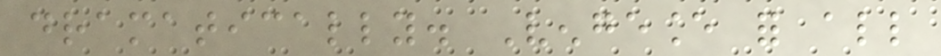dramatically. Vengeance for all
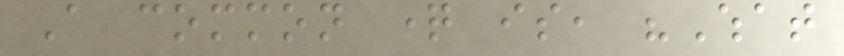A common question is, "What
